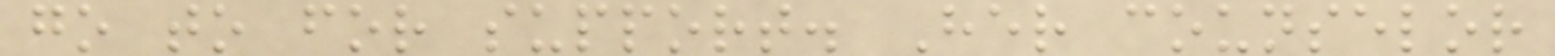go to for support. Her counselor
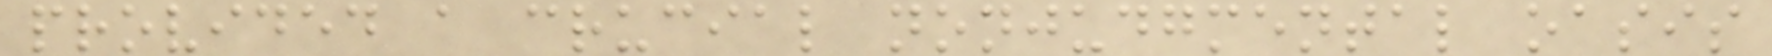provided a crucial nonjudgmental oasis
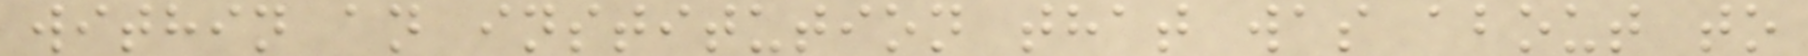within an institution that was about to
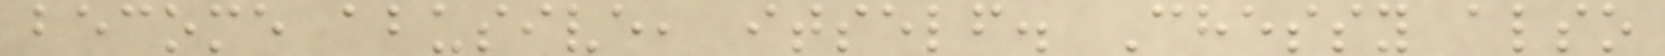become abusive, itself. Chessy also
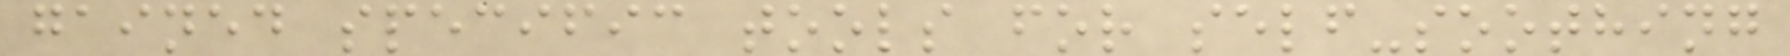gained specific tools for self-soothing
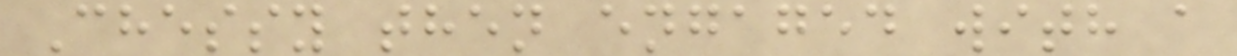Chessy then engaged with a
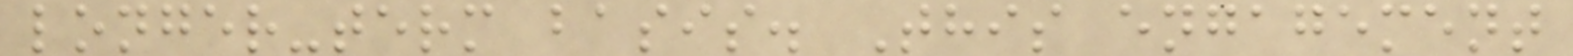longer-term basis. This engagement
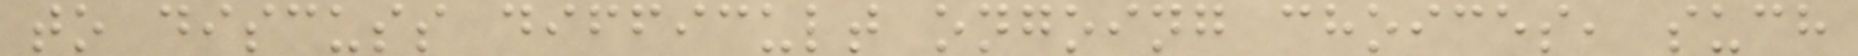to discuss difficult ongoing choices, such
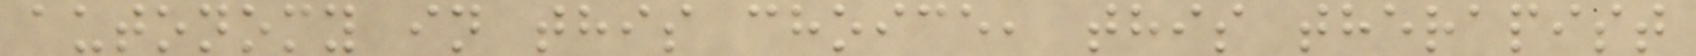autonomy in this choice, this therapist
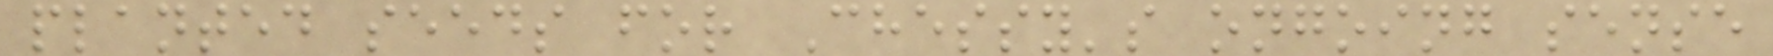planted seeds for Chessy's ongoing sense
